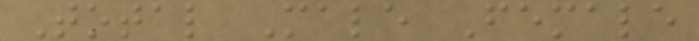Total Male Female
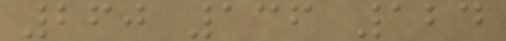260 136 124
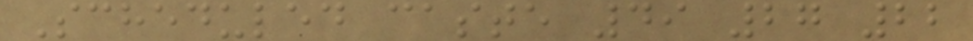Scheduled caste 49 27 22
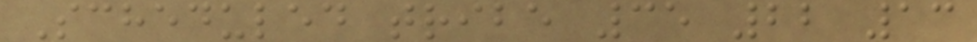Scheduled tribe 35 22 13
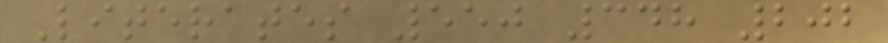Literates 550 348 202
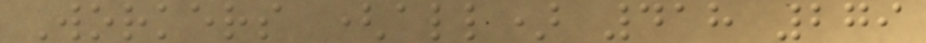Workers (all) 418 279
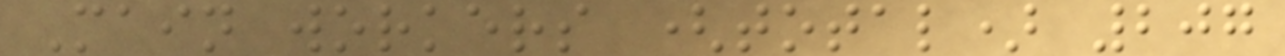Main workers (total) 207
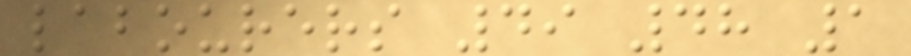labourers 49 48 1
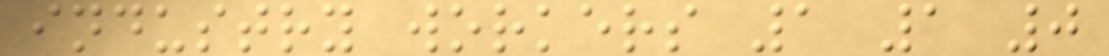industry workers 1 1 0
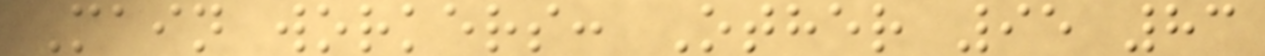Main workers: Other 95 83
